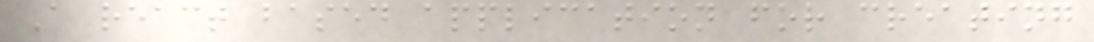A react based application for creating
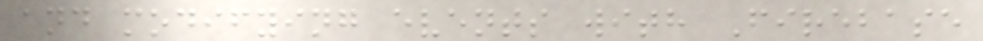and modifying events with Firebase
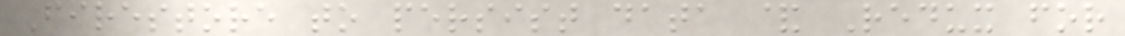Firestore to persist data & Redux for
